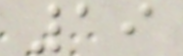19
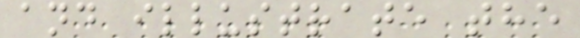and illustrate the
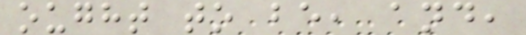ought to be, and,
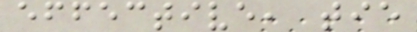effective, tie
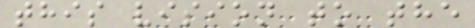this vision to the
